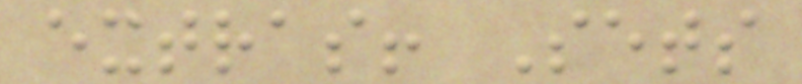extras! Sets
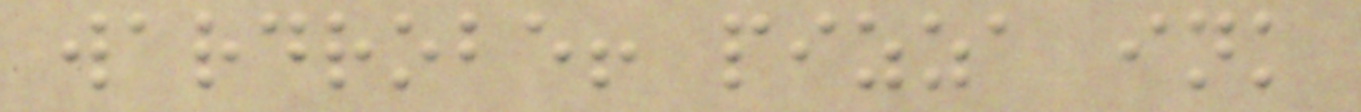wardrobe! pizza ink
